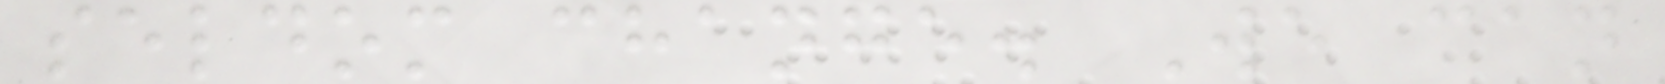seldom change. We can
